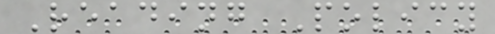Reading Policy
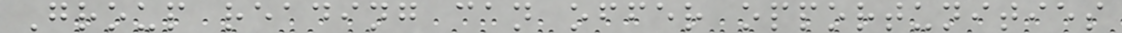Group reading can offer opportunities
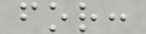for:
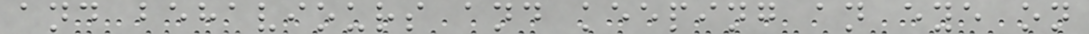and behaviours and keeping an eye on
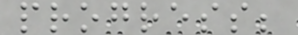progress;
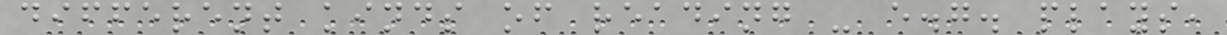different kinds of reading - e.g. plays,
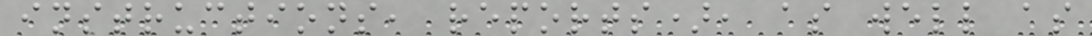instructions, reports), as well as
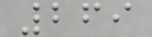269
